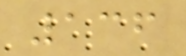136
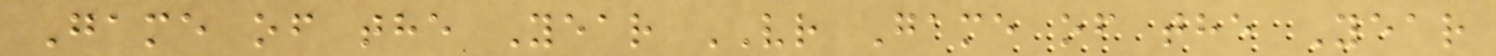Game of the Year VR Game of the Year
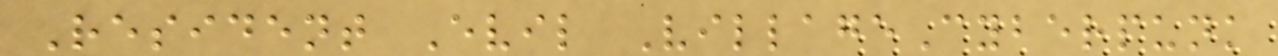Resident Evil VillageCyberpunk
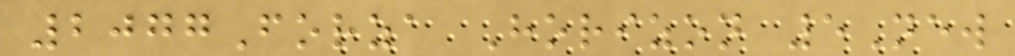2077Forza Horizon 5New
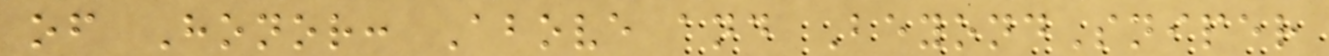of Honor: Above and BeyondSniper
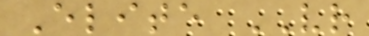Elite VR
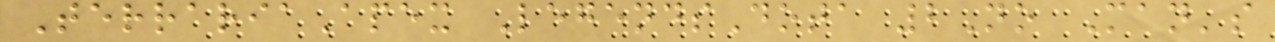TerrariaApex LegendsDota 2No Man's
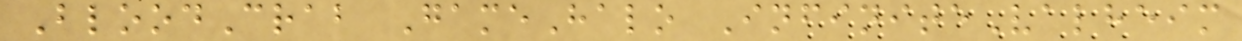BloodCrab GameHalo InfiniteValheim
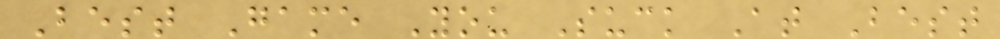Best Game You Suck At Best
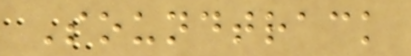Soundtrack
